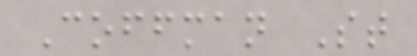Coffman St
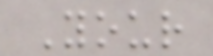Your
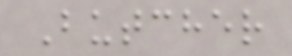Butcher
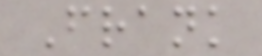Frank
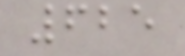625
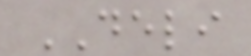DELI
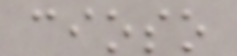cioso
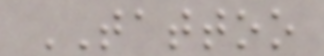TATTOO
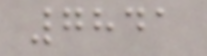7841
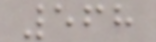568
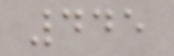445
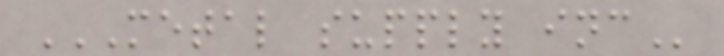METAL SUPPLY INC
